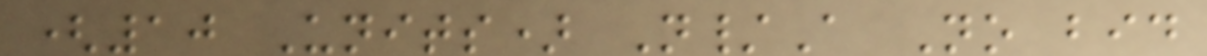(10 Units) N/A No bid
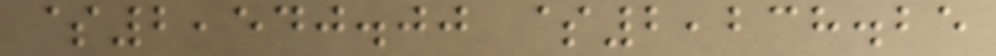$2,540.00 $2,238.25
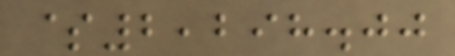$2,298.00
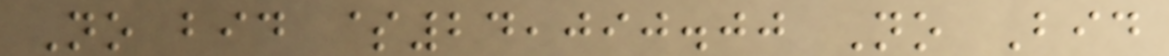No bid $24,090.00 No Bid
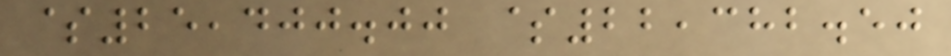$25,400.00 $22,382.50
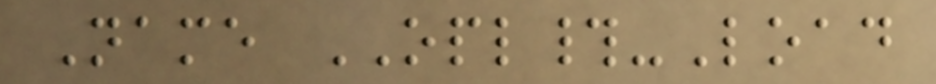Name OPL#-Load
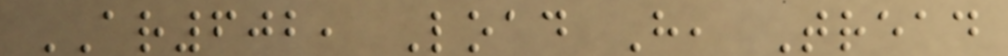AR602, Load H, Tread
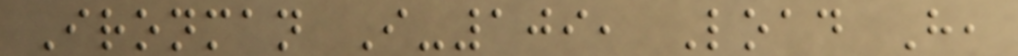Ironman I-109, Load H,
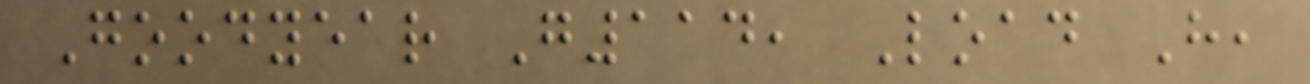Goodyear G114, Load H,
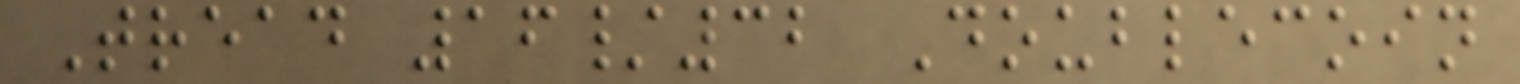Tread 16/32 Doublecoin
